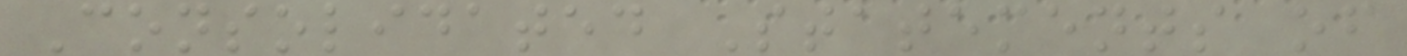Consolidated Statements of
